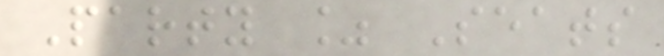Party % Seats
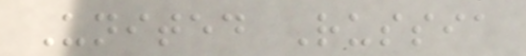United Russia
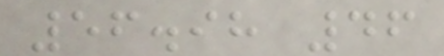56.98 46
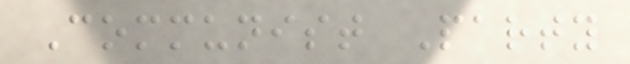Communist Party
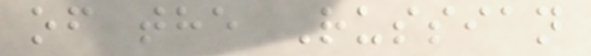of the Russian
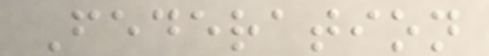Federation
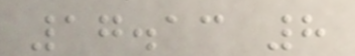17.13 8
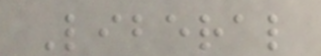Liberal
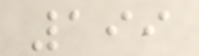199
